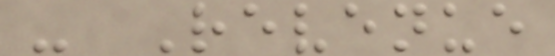- Revenue
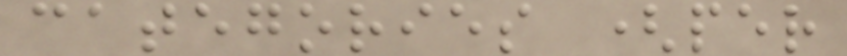categories (per
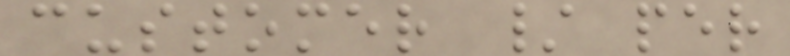customer / per
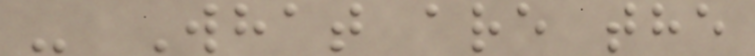- What are the
